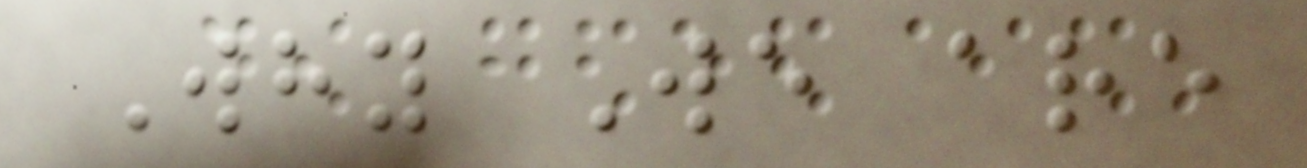Why We are
